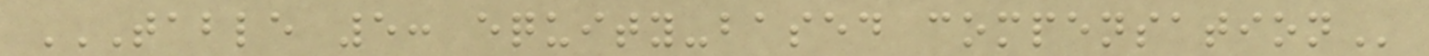TABLE 5: EQUITY-BASED COMPENSATION
